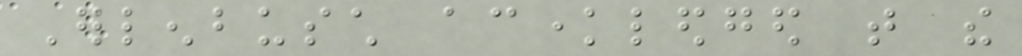Erlenbusch acknowledged that the
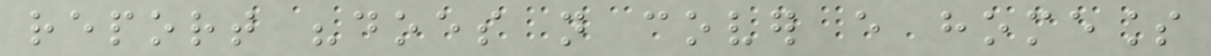report "does not cover every homeless
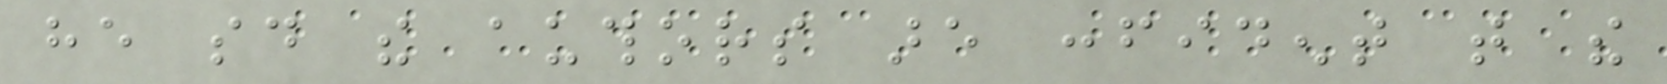he said the authors are confident that the
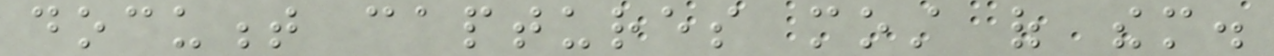document captures most of them.
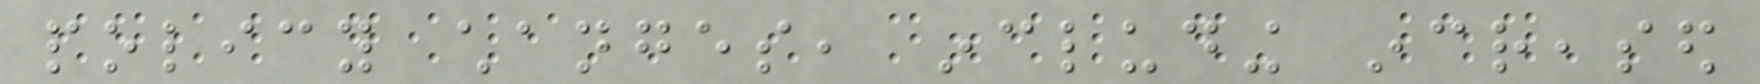policy changes, including increased
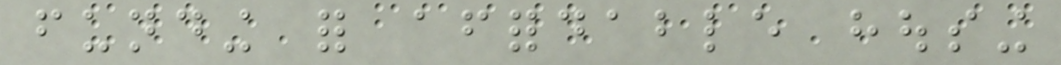funding for affordable housing
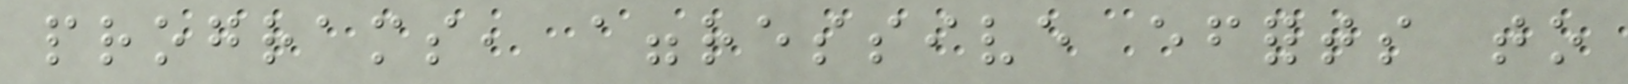programs, aggressive efforts to
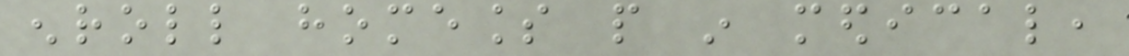enroll homeless people in medical,
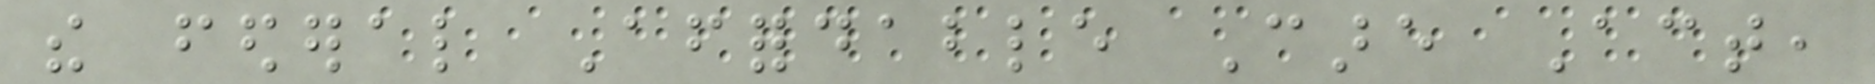the federal Affordable Care Act,
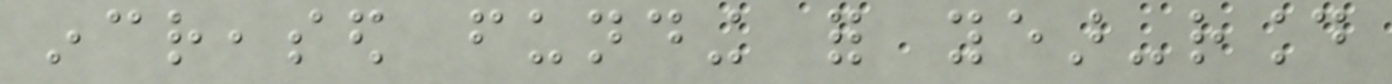increased funding for year-round
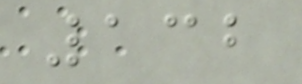132
